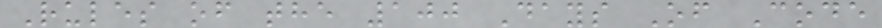Rules of the 100 Days Of Code
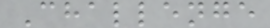Challenge
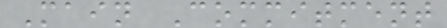Main Commitment
